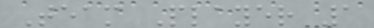Team Player 1
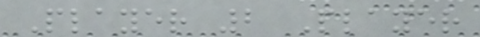Player 2 Player
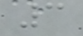3
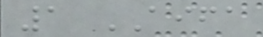1 AIFA
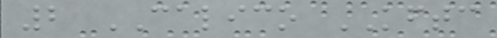2 CALICO KFTC
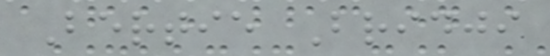Bertie Bridji
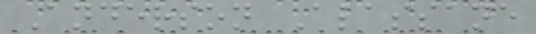Anderson Alassane
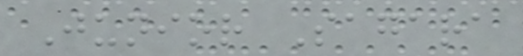Junior Sagara
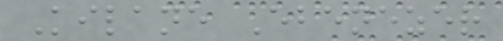Kilane Ebenezer
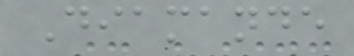Diamande
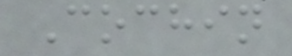Cochin
